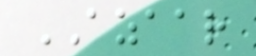AZAAR
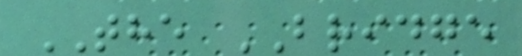THE BRIDGE
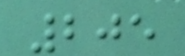205
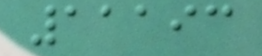11193
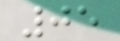05
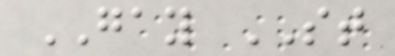GAY ST
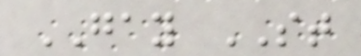GAY ST
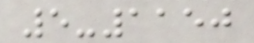5-1150
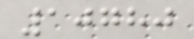10780
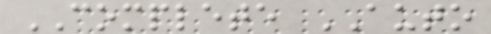COMPLETE AUTO
